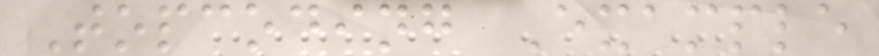Topcoding Example
